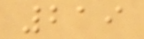219
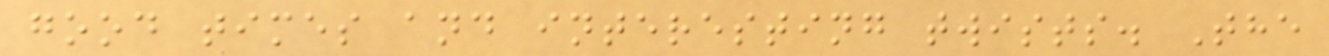good times and interesting twists. The
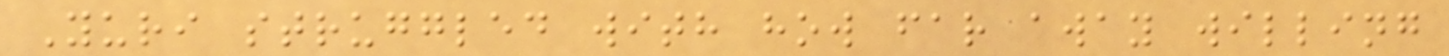Yuri struggled with how far away willing
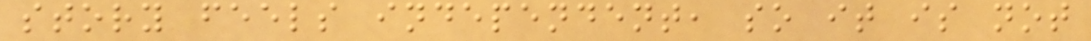story feels independent, so it is not
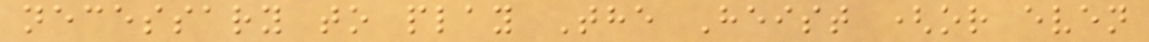necessary to play The Heist (or even
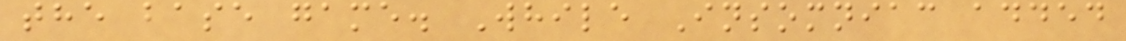the base game. While Insomniac added
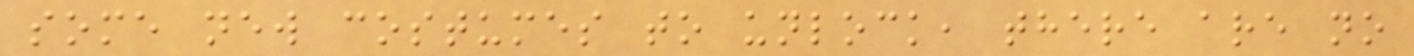some new costumes to unlock, there are no
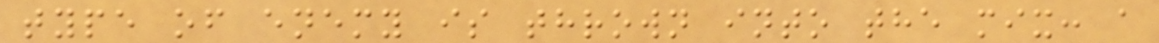type of enemy is thrown into the mix: a
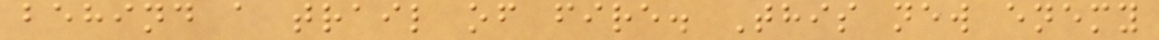behind a trail of fire. This new enemy
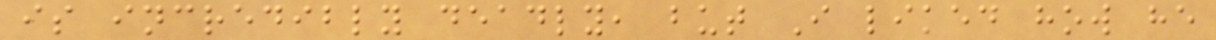is incredibly deadly, but I liked how he
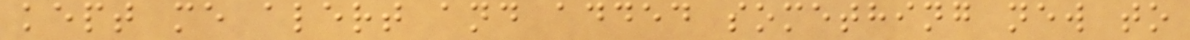kept me alert and added something new to
